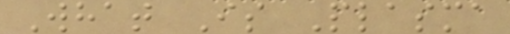What Is Plasma
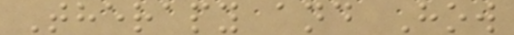Therapy and How
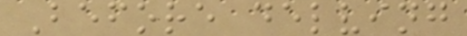Before delving
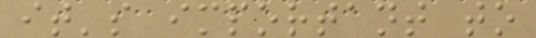it's important to
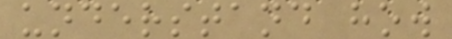understand how
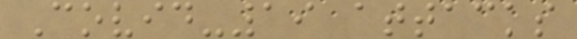Covid-19 attacks
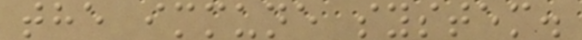the immune system.
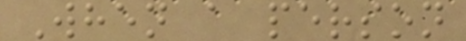When a person
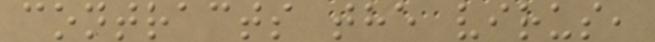contracts the virus,
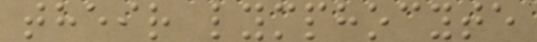their lymphocyte
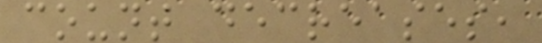count decreases,
